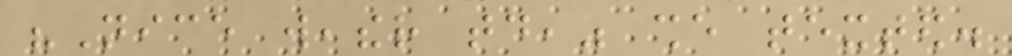"Nice weather today," she texted.
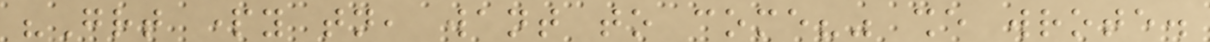"Great party tonight, want to come?" she wrote.
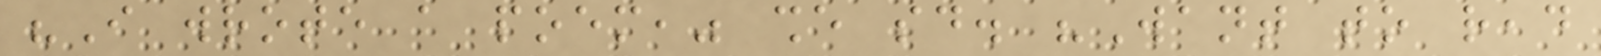"I wrote a poem," she said. "Want to read
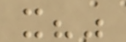it?"
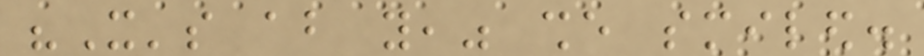"It's about you," she smiled.
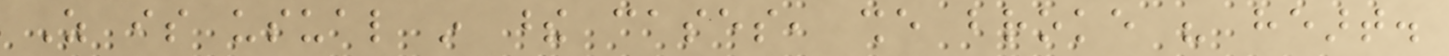As is usual in these cases, she broke his heart.
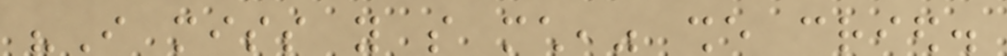"I miss you so much," she cried.
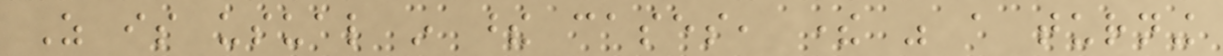As is usual in these cases, there was a turning
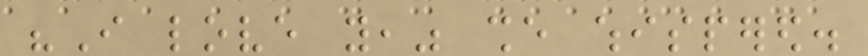"I love you," she whispered.
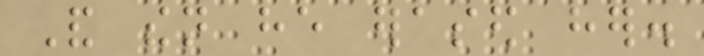And then he erased her.
